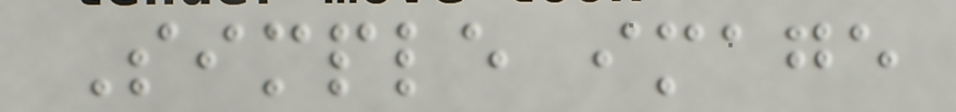Simple image
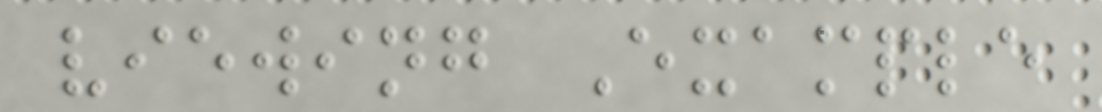viewing Example
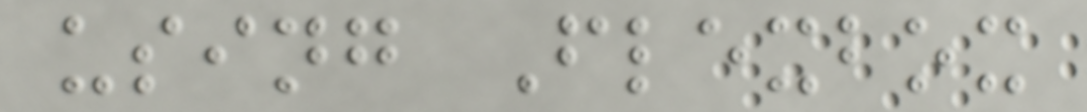using Flexbox
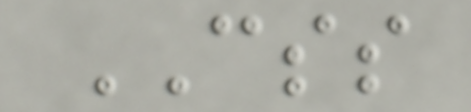CSS
